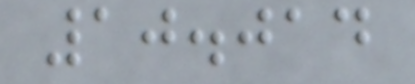10.014
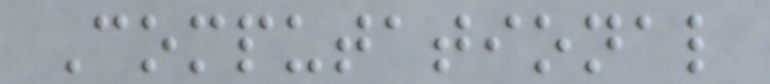Computational
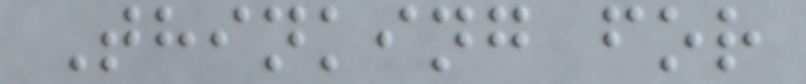Thinking for
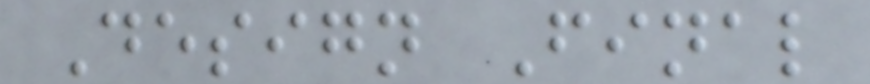Design Final
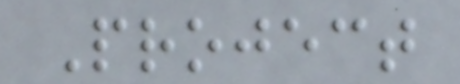Project
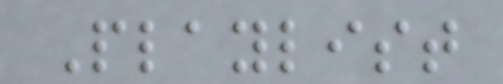Playlist
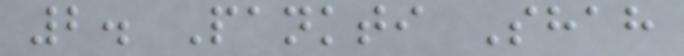2. Pankti Shah
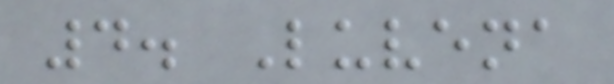4. Luvena
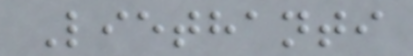Liethanti
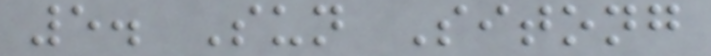5. Sun Sitong
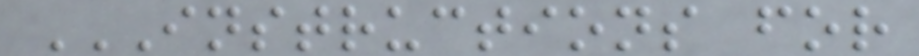INSTRUCTIONS FOR
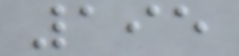195
